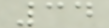34
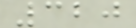320
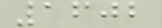1602
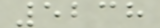5238
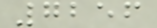7256
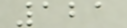121
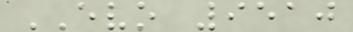EVO 9510
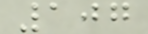107
